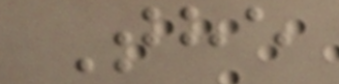The
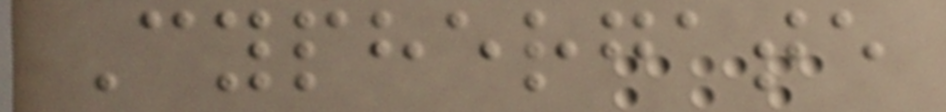Cyphergate
